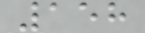158
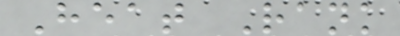Heat Rank
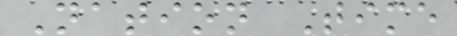Nation Time
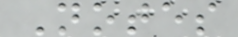Notes
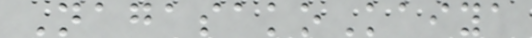NagasakoKaiya
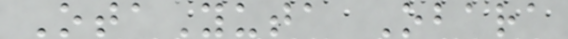OtaYuta Obara
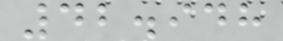42.948
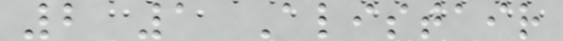2 1 Alistair
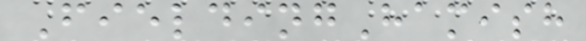FieldingHamish
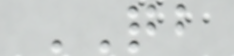QB
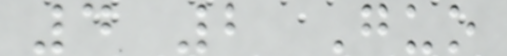4 2 Guo
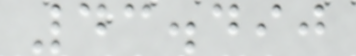43.490
